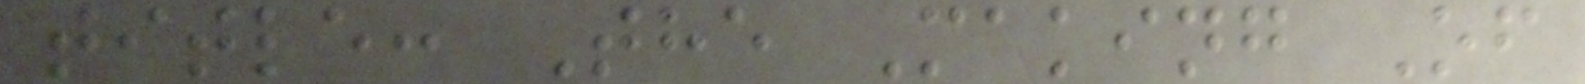title: The Making Of
